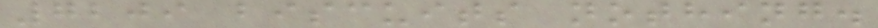7209 biscuits nothing.
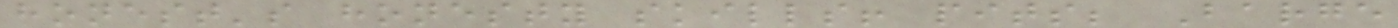honest's honesty skills! pits; Barge
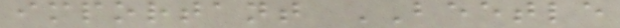important BEETLE
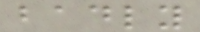badly
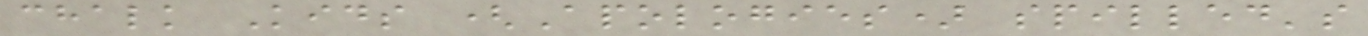chalk Kids (Apologies) spilled's
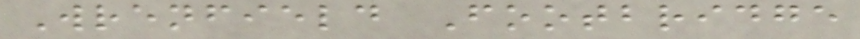Wrenfield Footbridge
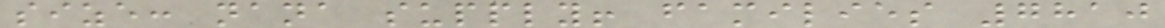size: nana supply! families 7810
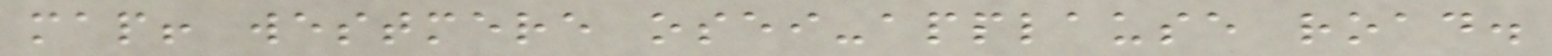map! westmere osei-applause road.
